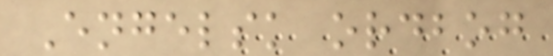Engelsk ordbog
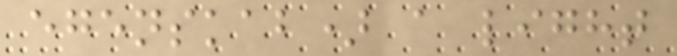egenskab) a light
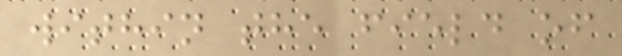within the field of
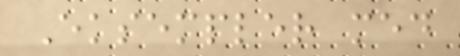Eksempler med
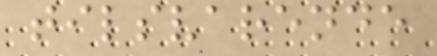tilsvarende
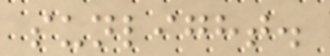sunlight.
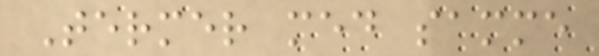Termer med samme
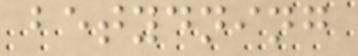betydning
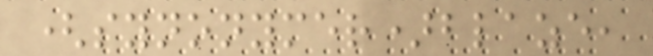(synonymer)blaze,
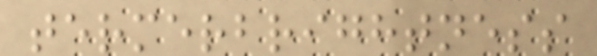termerbrightness
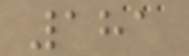181
